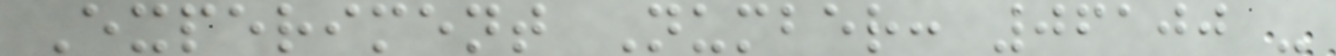Experiment Number: 06100 -
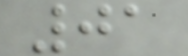01
